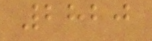2820
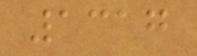1317
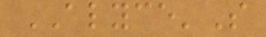ALYCE'S
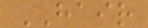HAIR
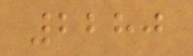2280
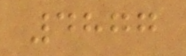4877
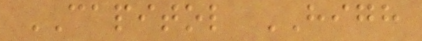CAPITOL HIGH
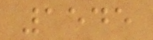1545
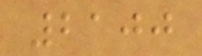2100
